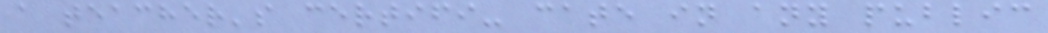a teacher's certifi- cate in any public
